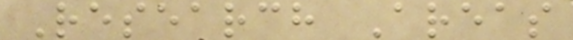Research Areas
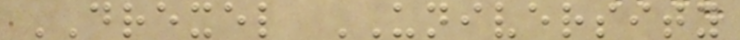DREXEL UNIVERSITY
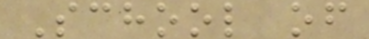School of
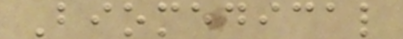Biomedical
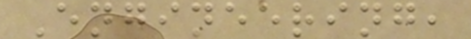Engineering,
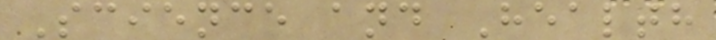Science and Health
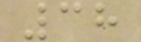38
